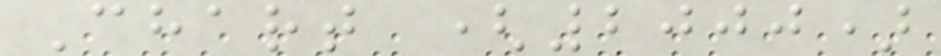Chart (2000)
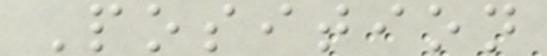Position
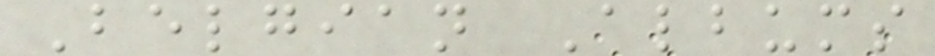Belgian Albums
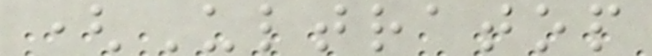(Ultratop
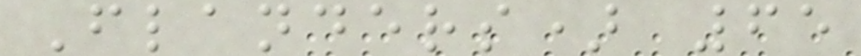Flanders) 65
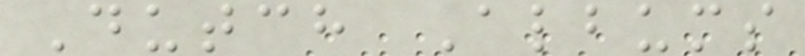Dutch Albums
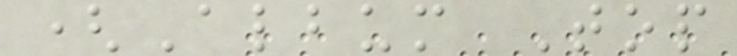(Album Top
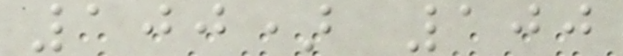100) 100
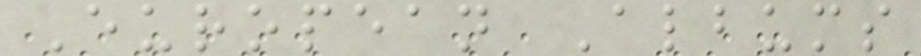European Albums
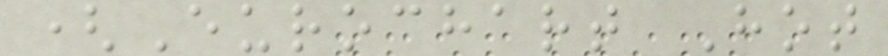(Eurochart Hot
